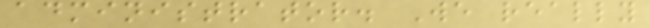administrator. We really
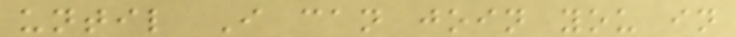until I can join you in
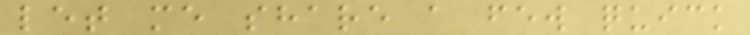let me share a few quick
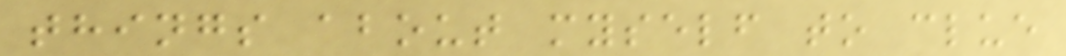things about myself to clue
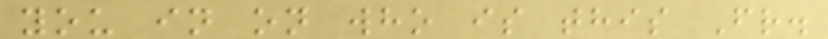you in on who is this Fr.
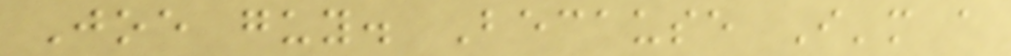Joe guy. Because I'm a
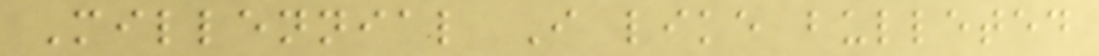Millennial I like bulleted
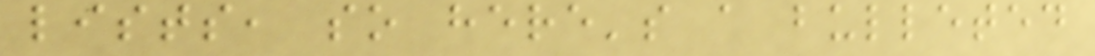lists, so here's a bulleted
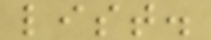list.
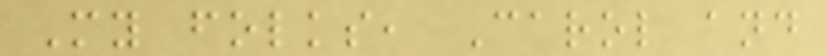My folks, Carol and
